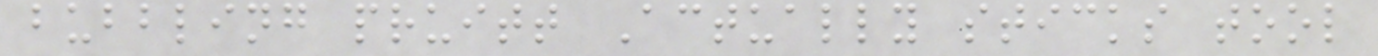bubbling pruitt Actually sticks tool
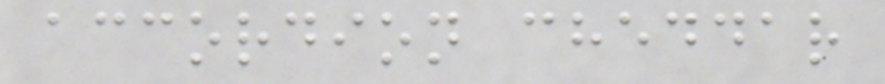accordion cheddar
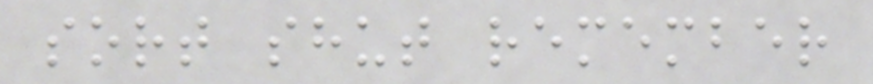sort shut remember
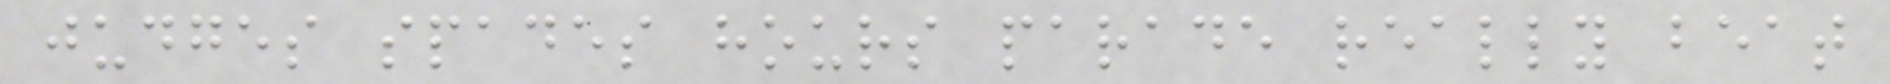judges spades hours parade really beat
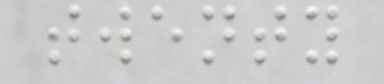twenty
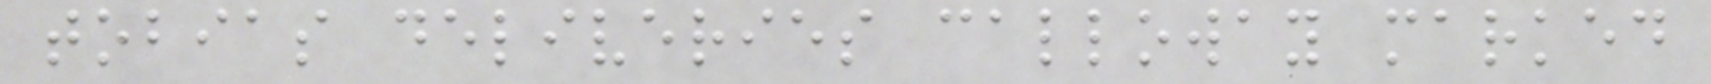tobias deliveries calloway marked
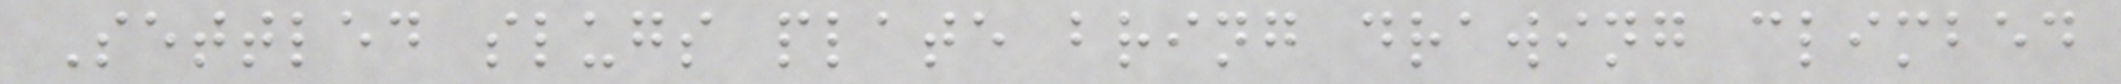Settled slugs plate bring drawing climbed
